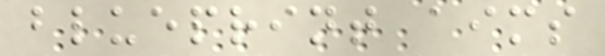blueprint aims
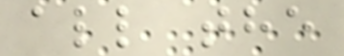all the
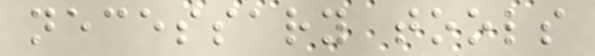necessary tools
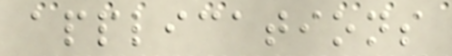applications
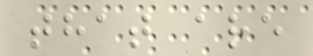that are
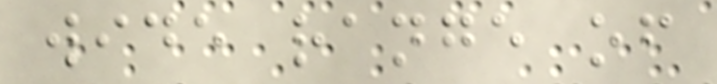wide range of
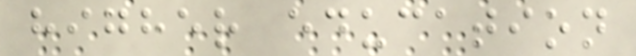higher education
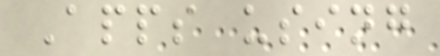Apps using
